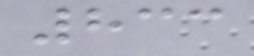833
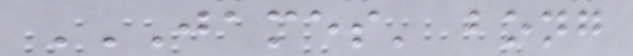JAMES' BONG
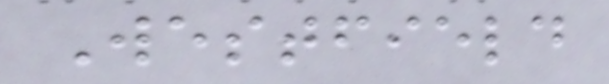Westfield
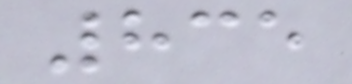835
